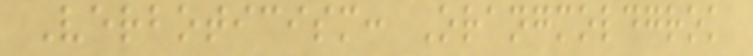Verboticism: Orangmoldgrok
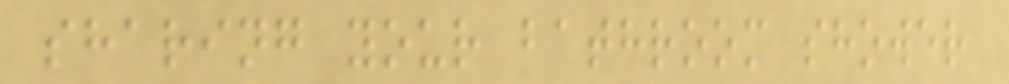sharing your bathroom shower
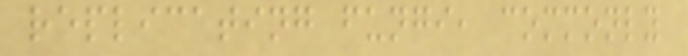replicating fungi, commonly
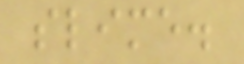slime.
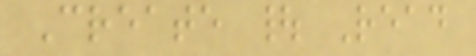Create | Read
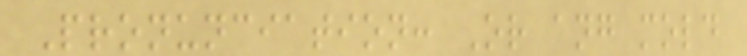Pronunciation: Or ang mold
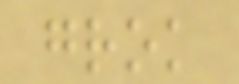grok
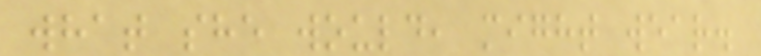what she would, might wear.
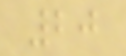20
